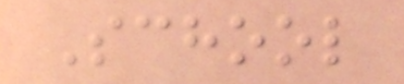School
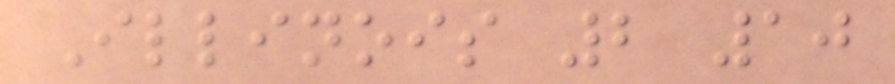Illinois 2 10
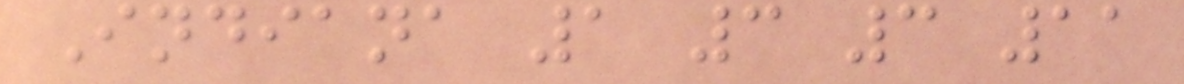Indiana 1 3 3 11
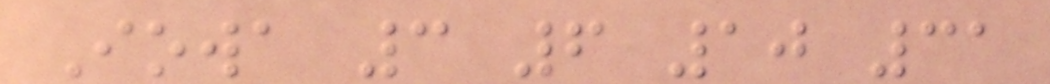Iowa 3 6 10 31
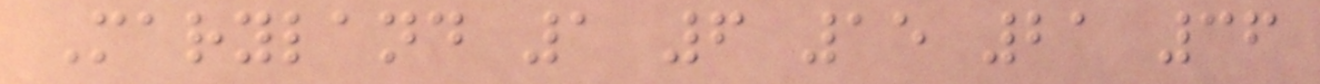Maryland 1 6 15 21 36
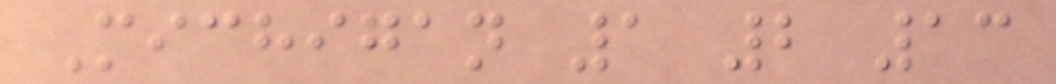Michigan 1 2 13
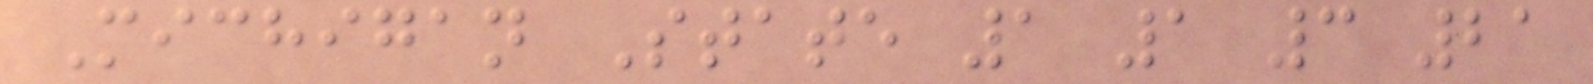Michigan State 1 1 3 21
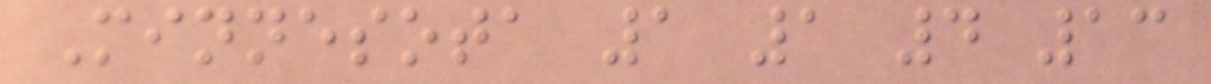Minnesota 1 1 4 13
